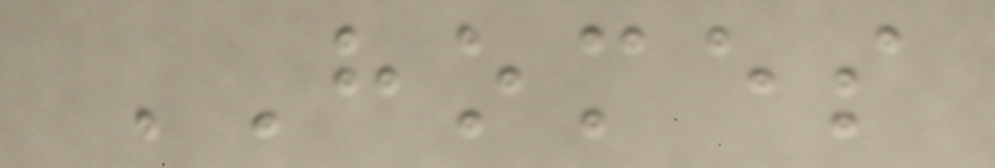HOMES
